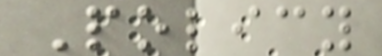Policy
